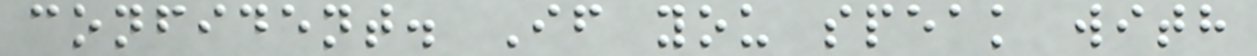confident. If you speak with
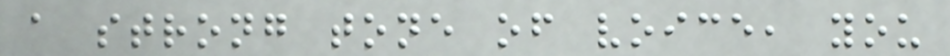a strong tone of voice, you
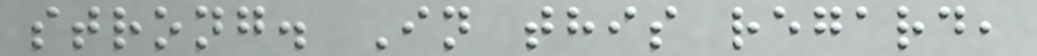strong. In this regard,
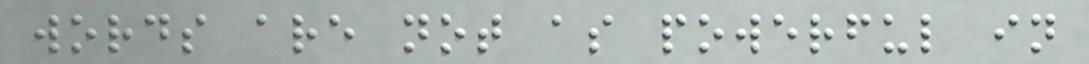words are not as powerful in
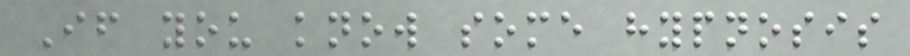If you know some hypnosis
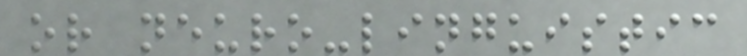or neuro-linguistic
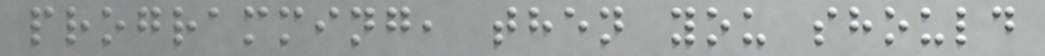programming, then you should
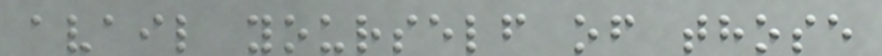avail yourself of those
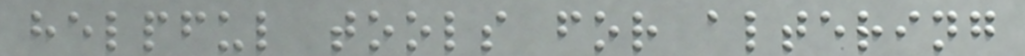helpful tools for altering
